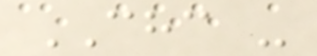CHC -
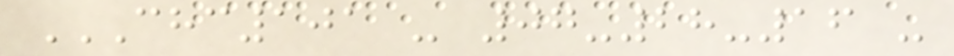CHC101 - 07-28-16 -
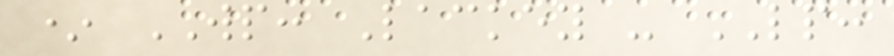* WP: Lackey - LP:
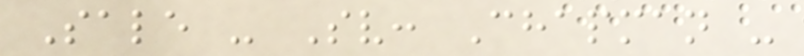Sale - Sv: Chapman -
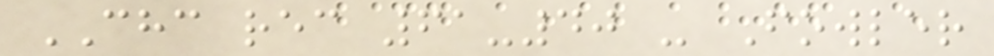CHC rec 61-40 - Fowler
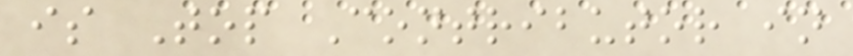is Top Contributor in
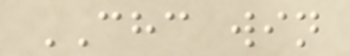CHC win
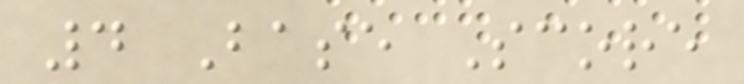4 Base Score
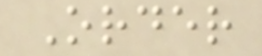Order
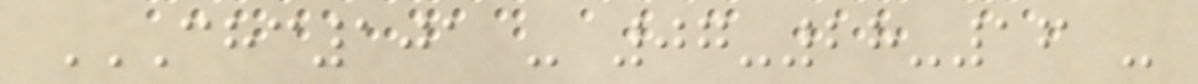CHC101 - 07-28-16 -
